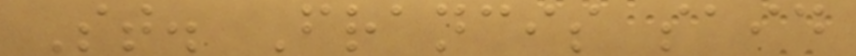St. Francis said
